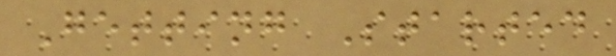Getting Started
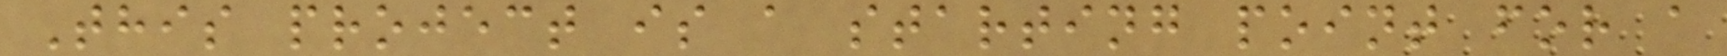This project is a starting point for a
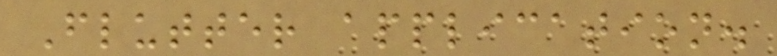Flutter application.
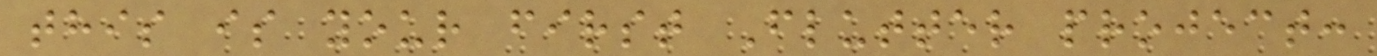this is your first Flutter project:
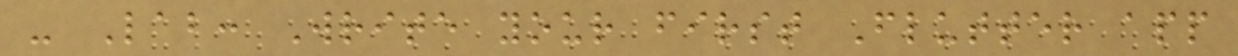- Lab: Write your first Flutter app
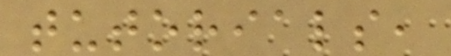tutorials,
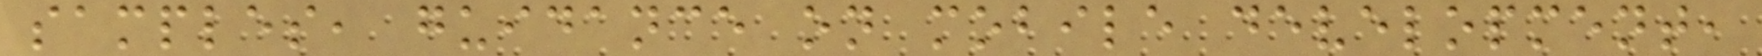samples, guidance on mobile development,
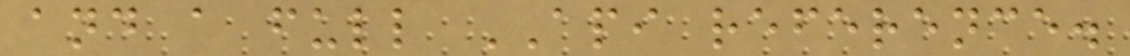and a full API reference.
